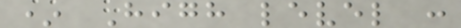* High level :
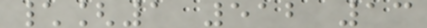\[1 512 13
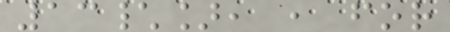13\], , for
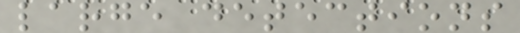large detections
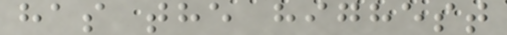has the highest
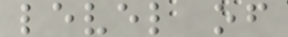level of
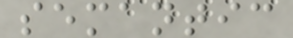semantic
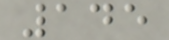145
